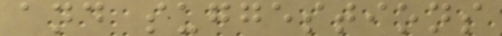and suggestions
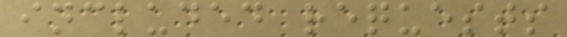included requests
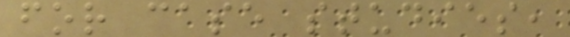for case studies,
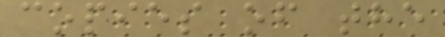copies of the
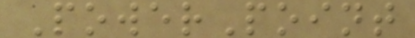PowerPoint
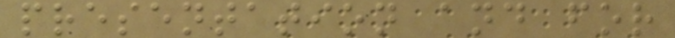presentation and for
